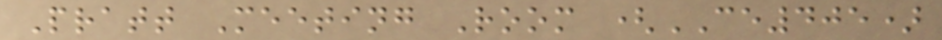Pratt Meeting Room (CE405)
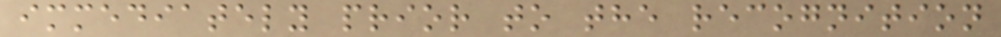immediately prior to the recognition
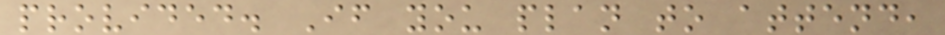provided. If you plan to attend,
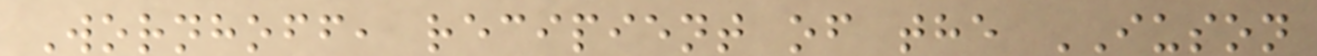Wornhoff, recipient of the IUSON
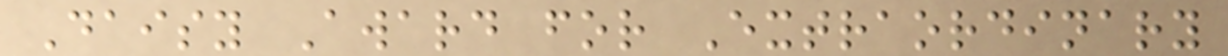Daisy Award for Extraordinary
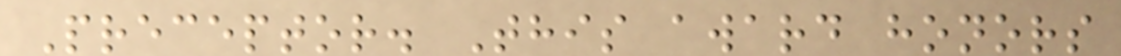Preceptor. This award honors
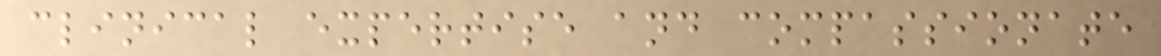clinical expertise and compassionate
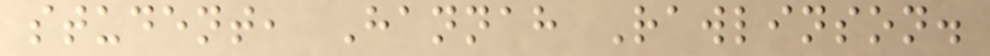student, Hannah Rawlinson.
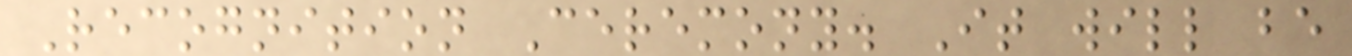Recognition Ceremony. It will be
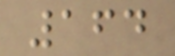164
